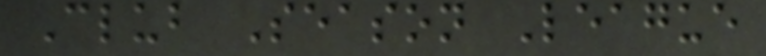Club Season League
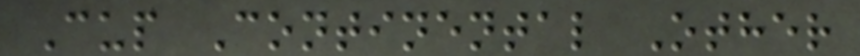Cup Continental Other
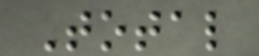Total
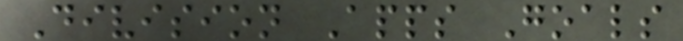Division Apps Goals
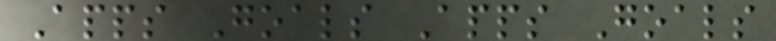Apps Goals Apps Goals
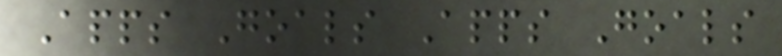Apps Goals Apps Goals
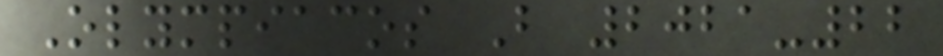Olympiacos B 2021-22
